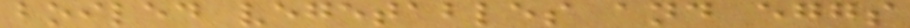boiled vegetables and eggs
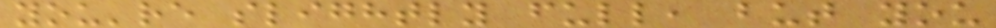you're slightly full, but you
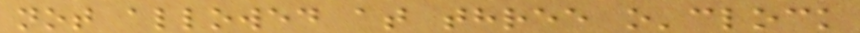not allowed at three o'clock
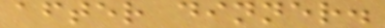after dinner.
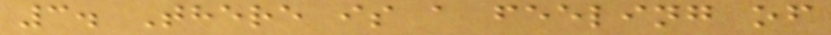3. There is a feeling of
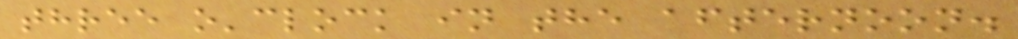three o'clock in the afternoon.
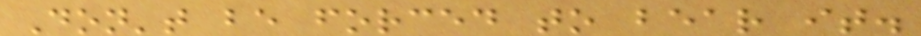Don't be forced to bear it.
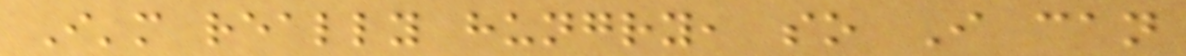I'm really hungry, so I can
